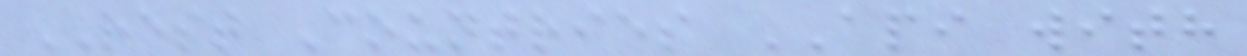REST Countries API with
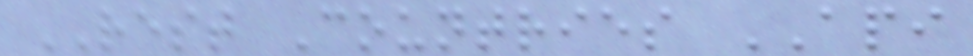REST Countries API
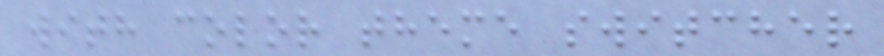with color theme switcher
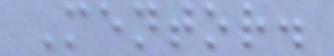Mentor.
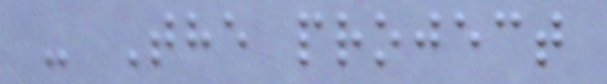- The project
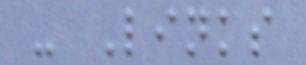- Links
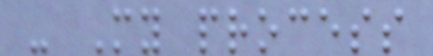- My process
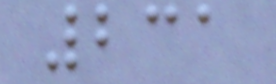231
